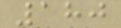180
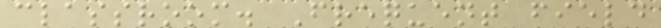classroom. Frequent field
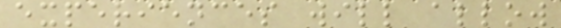experiences will allow
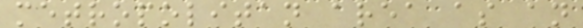metropolitan area as an
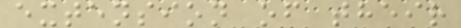extension of their
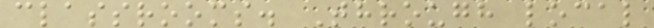classrooms. Through local
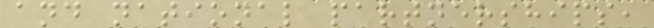and national partnerships,
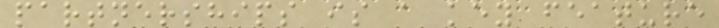partnerships is a key feature
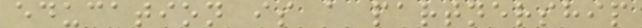education is a partnership
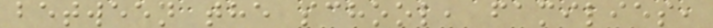between the school, families,
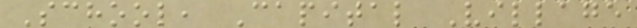School, Capital Village
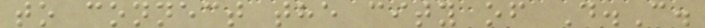to connect the city of D.C.
